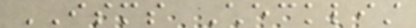ISMS Checklist
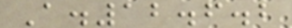A.12.6.2
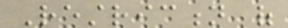Restriction of
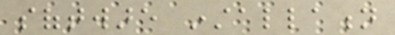software installation
